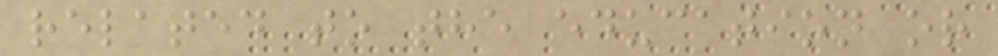related to the education or
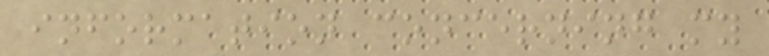information concerning my
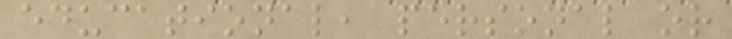educational, personal or
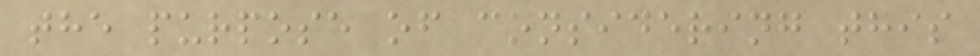the purpose of considering this
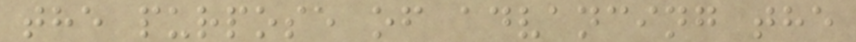the purpose of advancing the
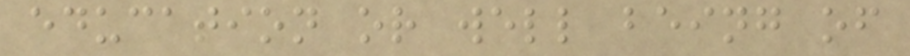education or well being of
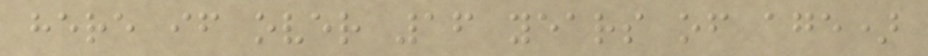here if over 16 years of age)
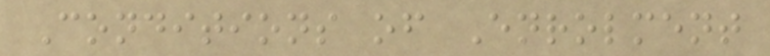Conditions of Enrolment
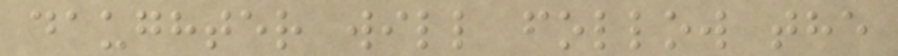daughter will follow the
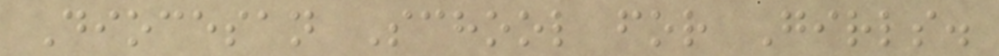Diocesan School for Girls.
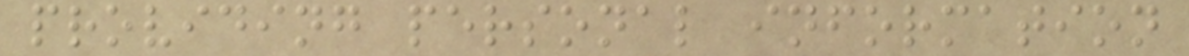providing personal information
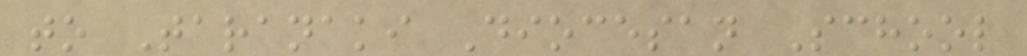to Taranaki Diocesan School
